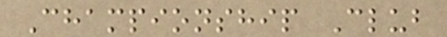Championship Club
